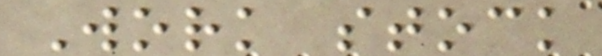Work stock
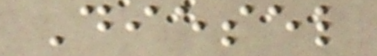Diesel
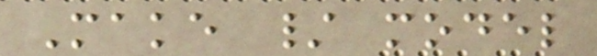Make / model
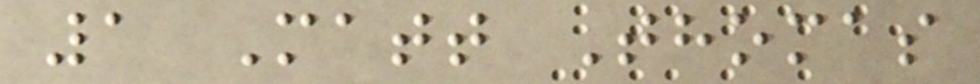1 Matt Thomas
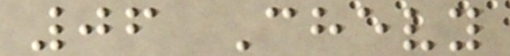06 Chevy
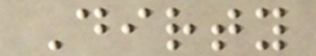Dirty
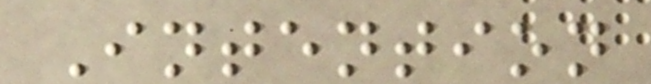Intention
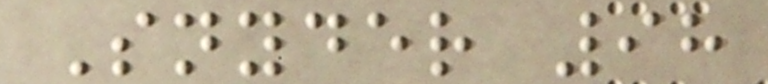Snyder 98
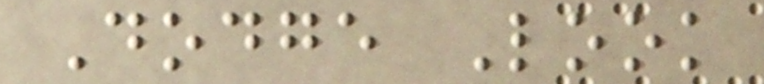Dodge Look
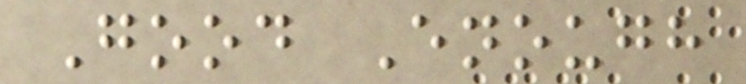Good Enough
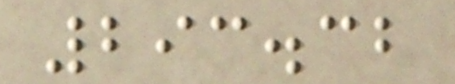293.32
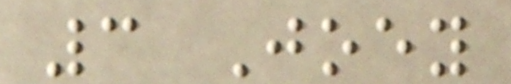3 Joey
